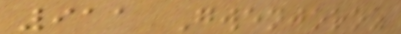911 Gwenjoroz
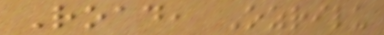Road, Ozrilu
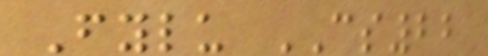Fylu CS22
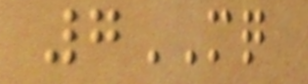7MQ
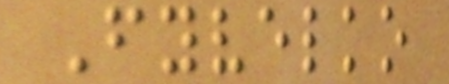Fyvelko
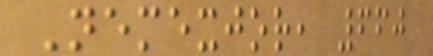Nemexjor, 660
